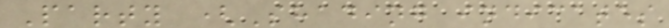Party (Shading indicates
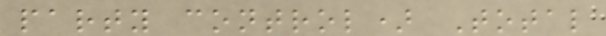party control) Total
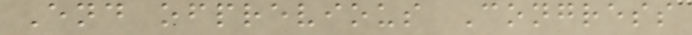End ofprevious Congress
